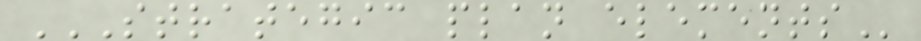STRATEGIC PLAN ELEMENTS
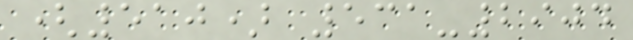(510) 531-2904
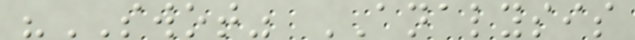"SWOT" ANALYSIS
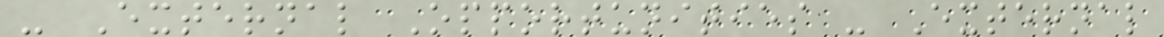- External Opportunities - External
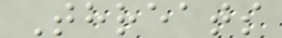Threats
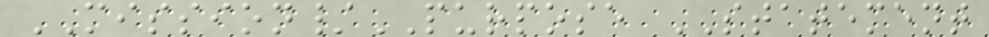MISSION/PURPOSE STATEMENT
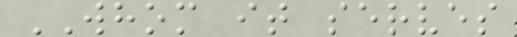WHOM it serves
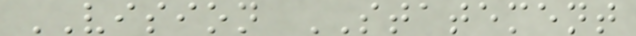VISION STATEMENT
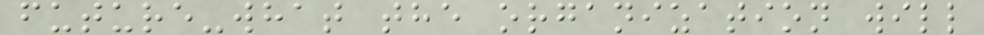future-what the organization will
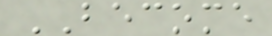BECOME
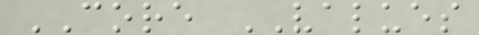CORE VALUES
